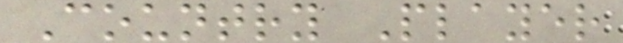Country Player
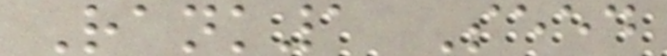Rank1 Seed
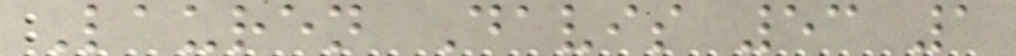Lauren Davis 53 1
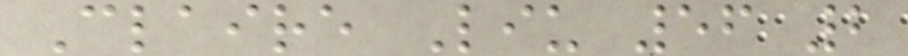Claire Liu 56 2
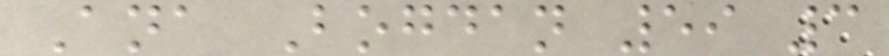Ana Bogdan 59 3
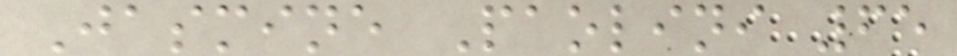Jasmine Paolini 65
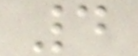4
